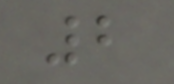2
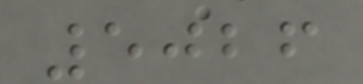5026
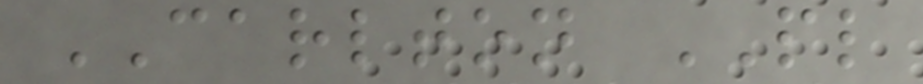CARLTON PL
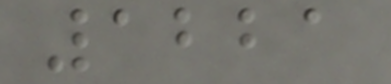1221
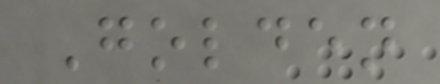Golden
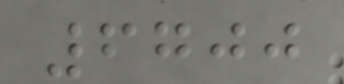6700
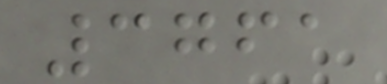3761
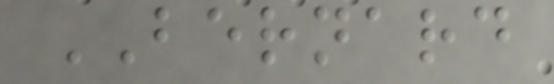BERNARD
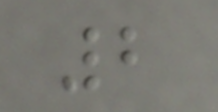2
